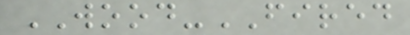WOOD-FIRED
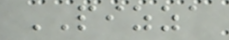PIZZA
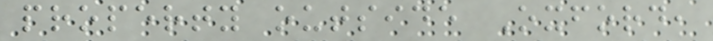property outside Oxford,
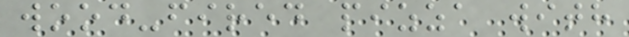wood-fired pizza with
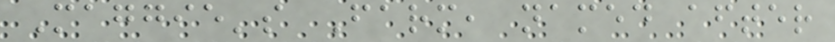Maggie's Farm, named after
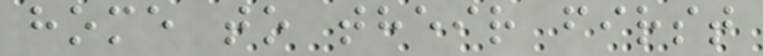home to their first
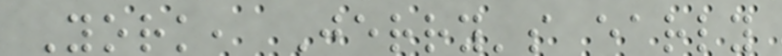York, Jerry's early
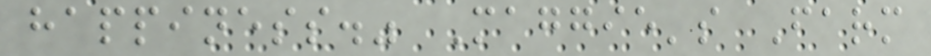happiness." Maggie's Farm
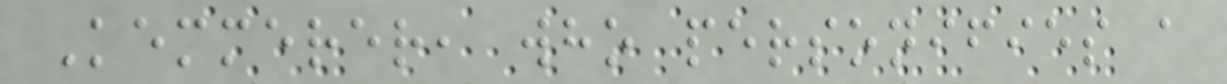Kemmerer, who personifies a
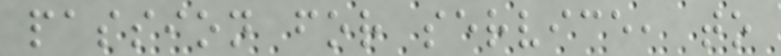passion for service, to
